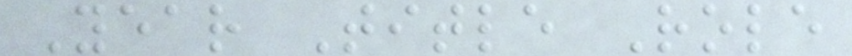Year Title Role
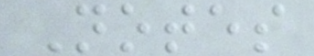Notes
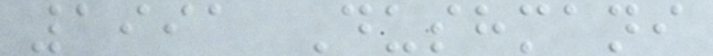1991 Dushmani
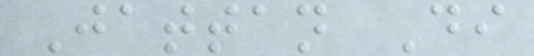Jattan Di
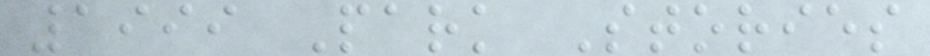1999 Park Stories
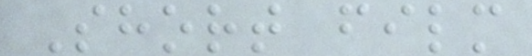Short film
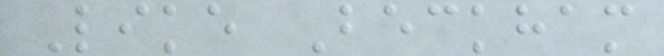Like Beckham
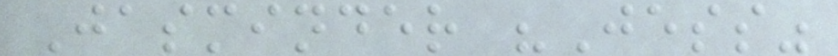Jasminder "Jess"
